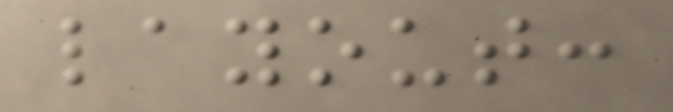layout:
